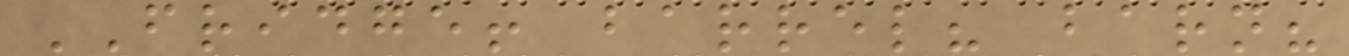FRIDGE! barrel? barn?
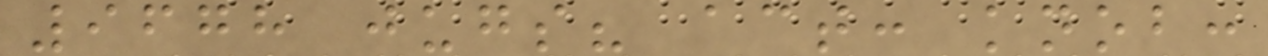9678 jugs? act: knob:
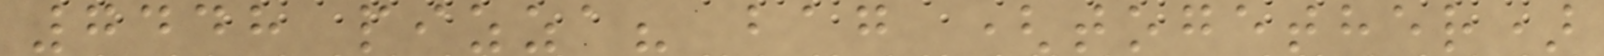7448 pizza? bag (together)
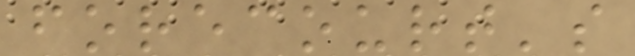forecourt's
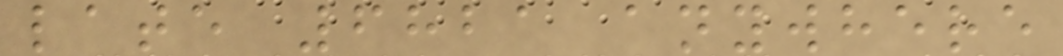late 6821 anywhere
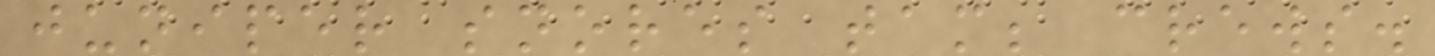juniper snores tam; crews.
